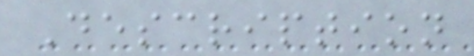Description
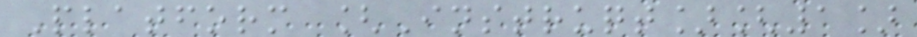Platform [Instruqt][1]
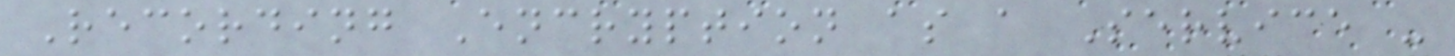Recording Encryption as a Service -
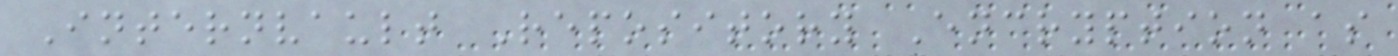Internvault Repository Encryption as
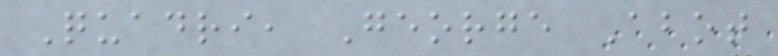Quadri, George Abot
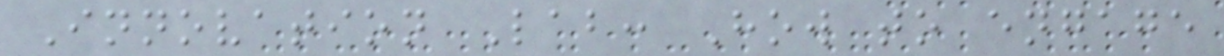Innovation Lab: How to engage
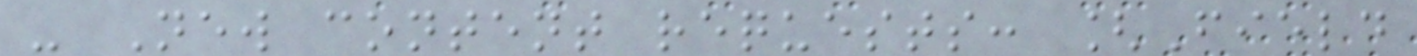- New content requests: [Field
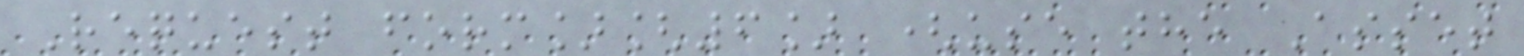Request form][6] (use the Asset
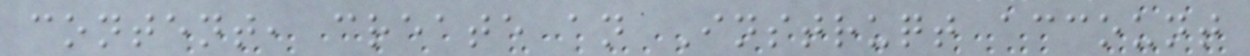content, create an Instruqt account
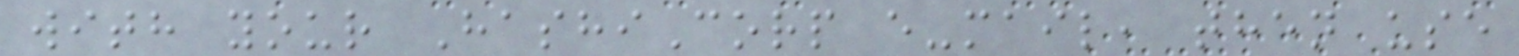with your HashiCorp e-mail, then use
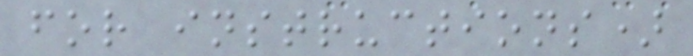for instructions)
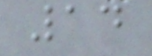14
